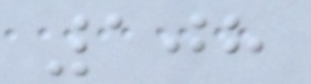108
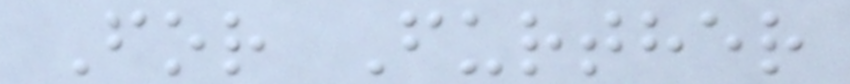For Further
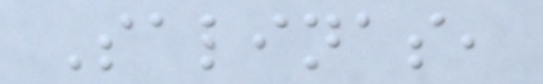Salinas,
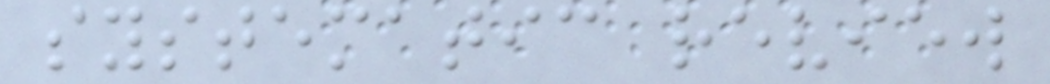systematic review
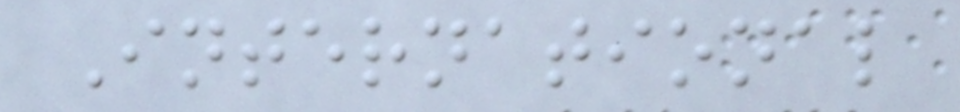International
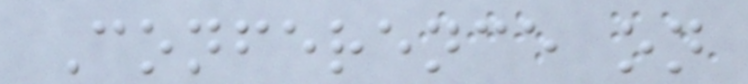Conference on
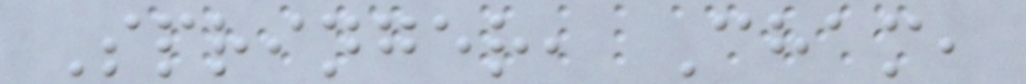Springer, Cham,
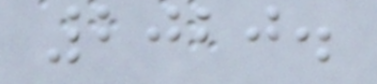2020.
